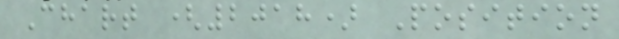Chart (2018) Position
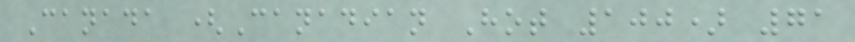Canada (Canadian Hot 100) 71
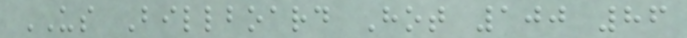US Billboard Hot 100 86
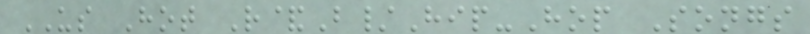US Hot R&B/Hip-Hop Songs
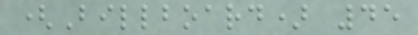(Billboard) 45
